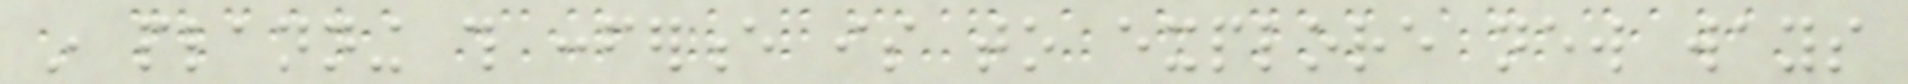in planning this conference is to explore new ways
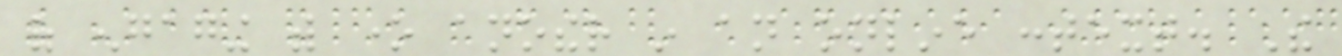of engaging with one another in an online context. The
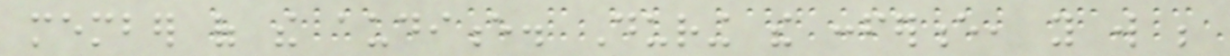member of the audience. During the conference, you will be
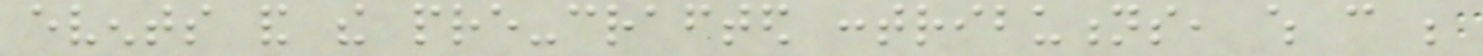events and the pre-crafted contributions, which can be
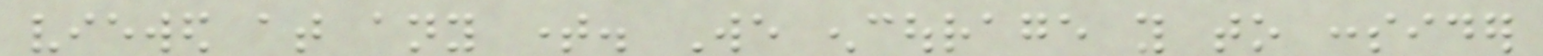viewed at any time. We encourage you to consider
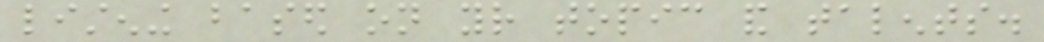listening based on your topic and talents.
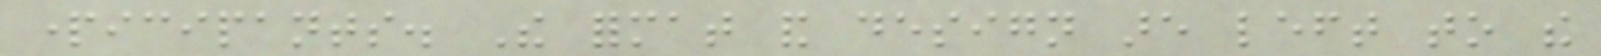participants. The format and design are left to the
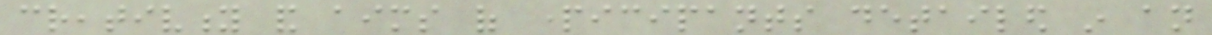creativity and aims of participants detailed in an
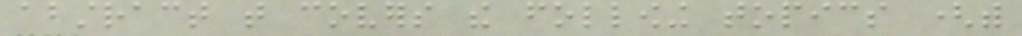abstract that covers the following topics (with
